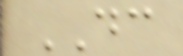DC
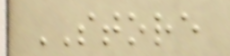STORE
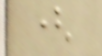(
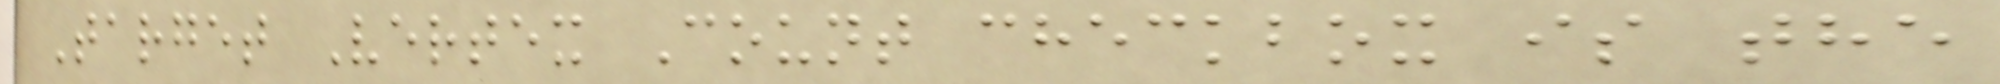Target Vertex Count checkbox is the
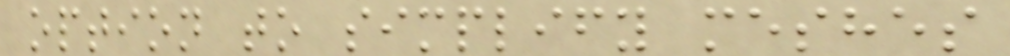option to simplify meshes
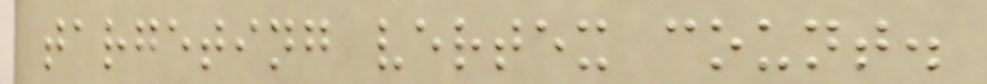targeting vertex count.
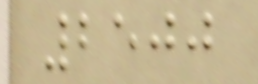2500
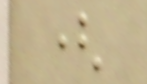(
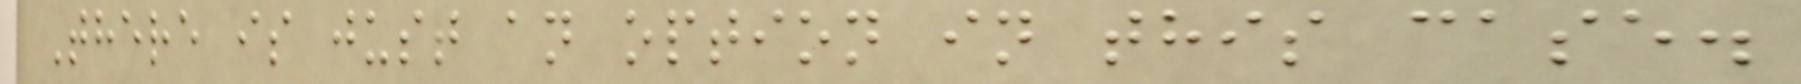There is just an option in this case.
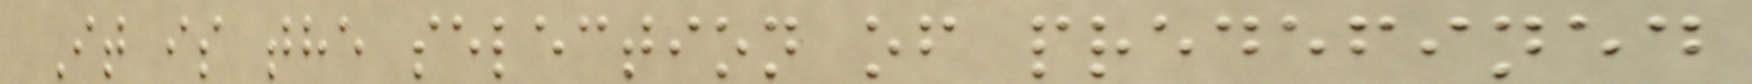It is the selection of predefined
